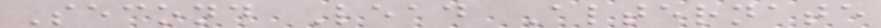Second Lead Alternate
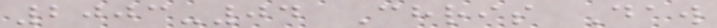2003-04 Chris Daw
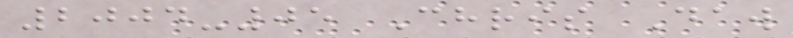2004-05 Chris Daw
